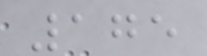175
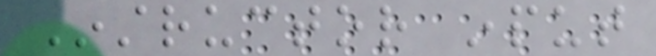Instructor input
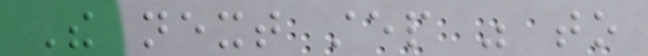The next step was to
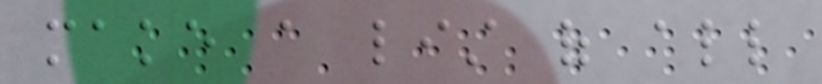make a list of all
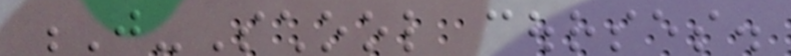J-School courses.
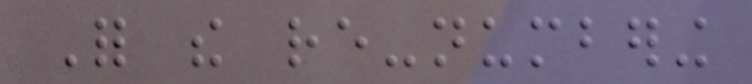For the re-numbering
